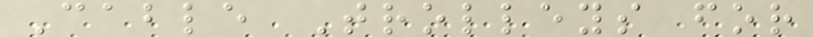Cable Trolleys for
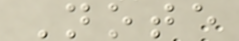Note
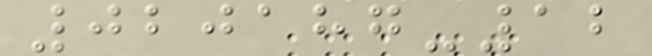020187-12
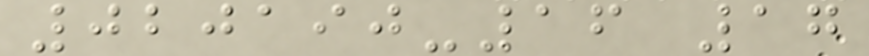020190-16 17
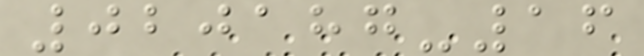020187-16
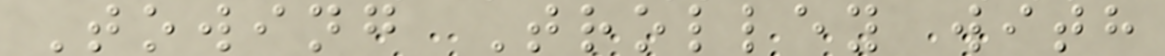Towing Trolley with
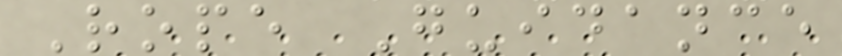Rope Guidance
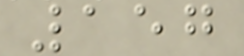157
